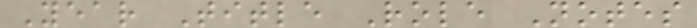Year Title Role Notes
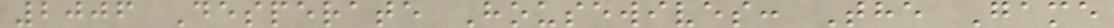2006 Desperate Housewives: The Game
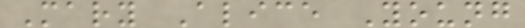Mary Alice Young
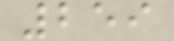259
